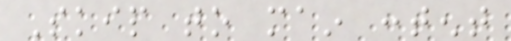Skip to main content
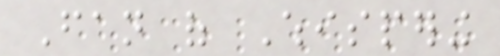Fan of Whispering
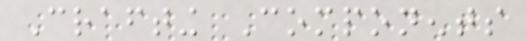Crafting Components
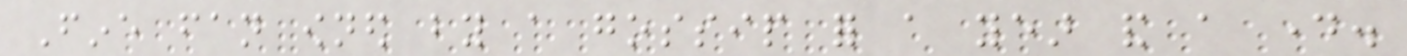Fine fan owned by a gossip for a year and a day.
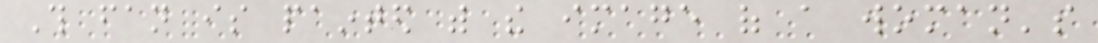This fan is painted with the image of a woman's
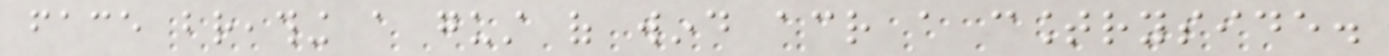face breathing a gust of wind across a countryside.
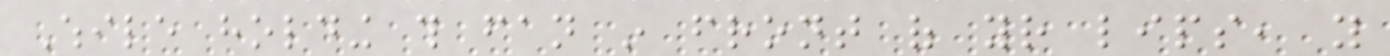While holding this fan in front of your lips, you
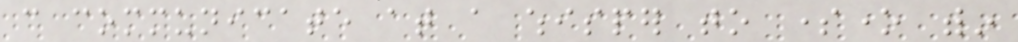can communicate at a whisper to someone within
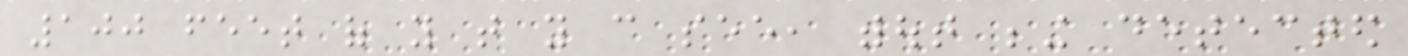100 feet of you that you can see, without being detected
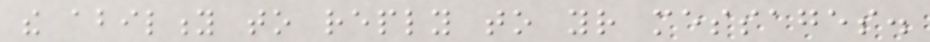the ability to reply to your messages.
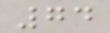74
